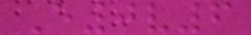E0v6
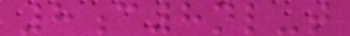8c8nl-t
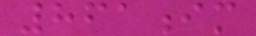861im
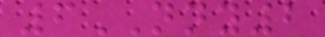6NNY2
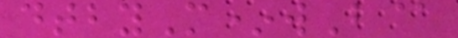dtbyM*wB@
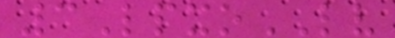3LpxoLV
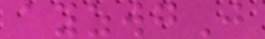ayzwgJ
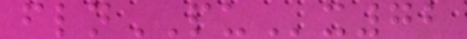flnPUx72
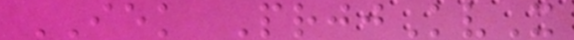IEK PrjjKvX
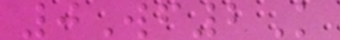0Wf2K
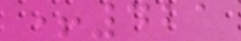+421
